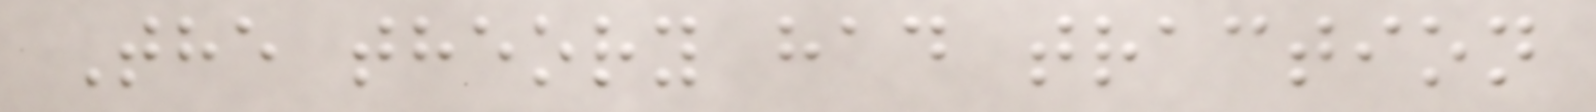The theory had traction
